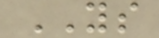YS
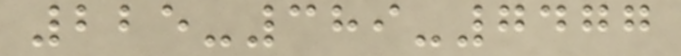225-389-7477
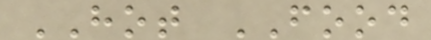HOT FOOD
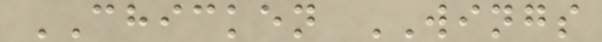CHICKEN WINGS
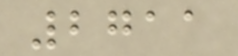2711
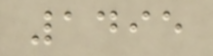1495
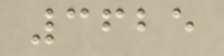3625
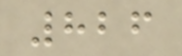826
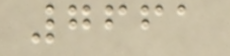7661
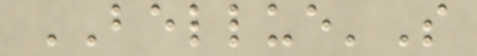BELLUE'S
